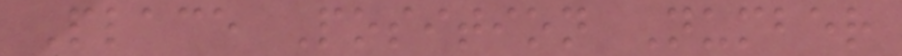Place Position Number
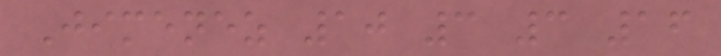Jimenez 10 3 3 16
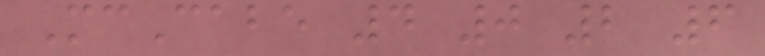McCabe 4 0 2 6
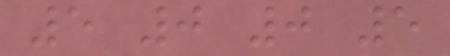5 0 0 5
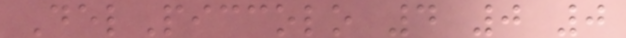DelPiccolo 4 0 0
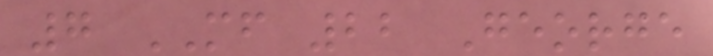7 MF 22 George
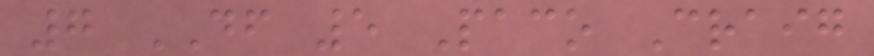7 DF 5 Paco Craig
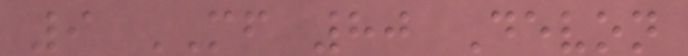9 MF 80 Devon
